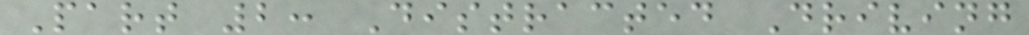Part 2: Distracted Driving
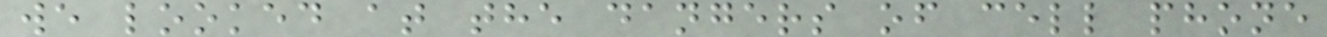we looked at the dangers of cell phone
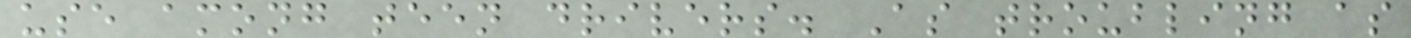use among teen drivers. As troubling as
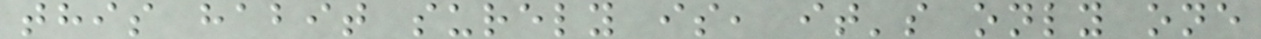this habit surely is, it's only one
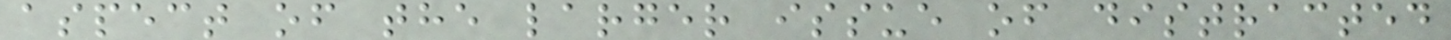aspect of the larger issue of distracted
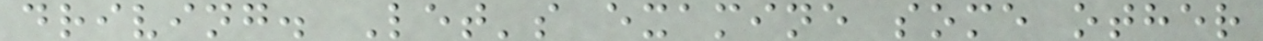driving. Let's examine some other
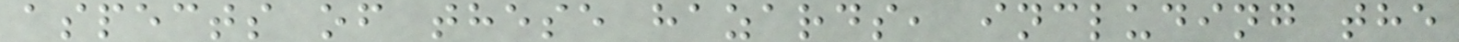aspects of these hazards, including the
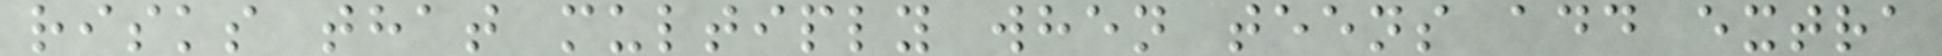risks that multiply when teens add extra
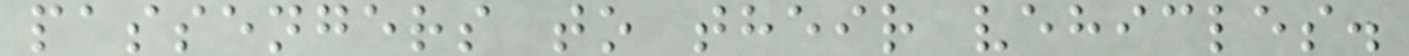passengers to their vehicles.
